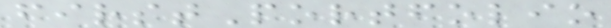firstPortfolio
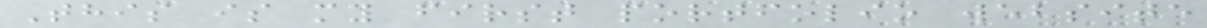This is my first portfolio website
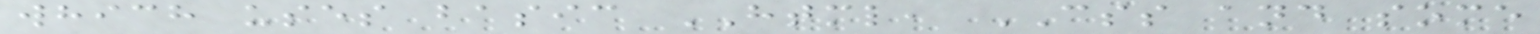which uses basic HTML, CSS and some
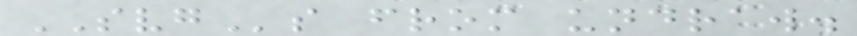SVGs from undraw.
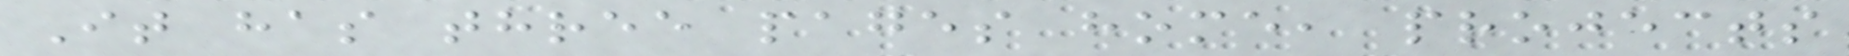It has three pages home, projects
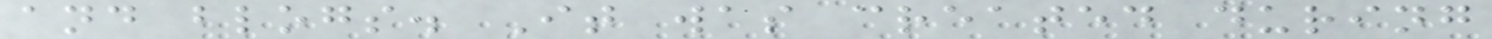and blogs. It was created during
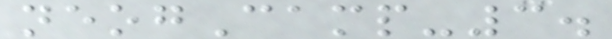neogCamp-3.
